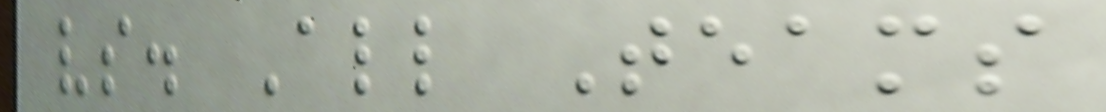vs. All Teams
